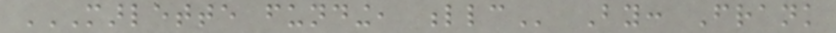MARLETTE FUNDING, LLC By: Frank
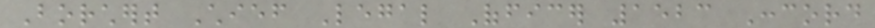Borchert Chief Legal Officer 1523 Concord
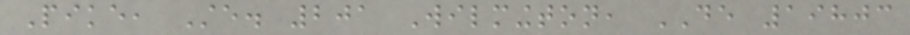Pike, Ste. 201 Wilmington, DE 19803
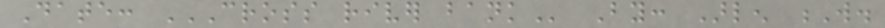Date: CROSS RIVER BANK By: Arlen W.
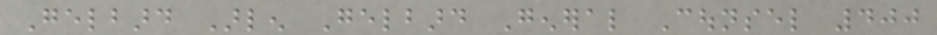Gelbard Arlen Gelbard General Counsel 400
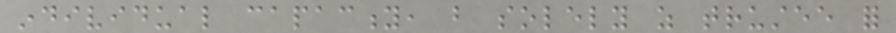individual capacity, but solely as trustee for
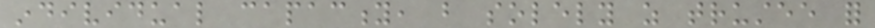individual capacity, but solely as trustee for
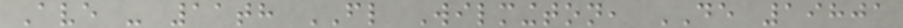Ave - 11th FL Wilmington, DE 19801
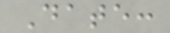Date:
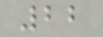22
